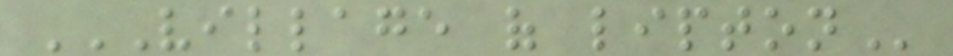VILLAGE OF LIPTON
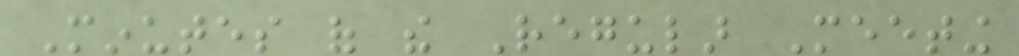Minutes of the Regular Meeting
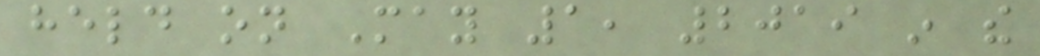held on May 1, 2019 in the
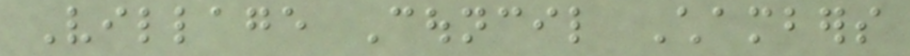Village Council Chambers
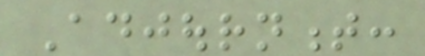Adjournment:
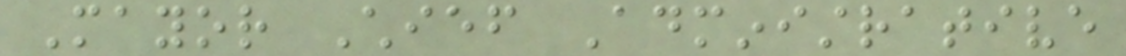Mayor Chief Administrative
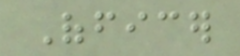Officer
